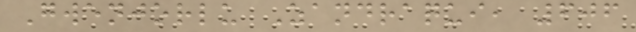Gwenjorlu Zandraqui, 606
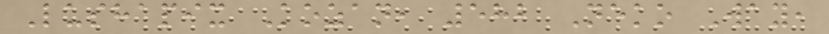Lushapix Kozan, 582 Neko Way,
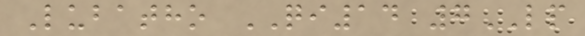Lubatho QI14 7LP
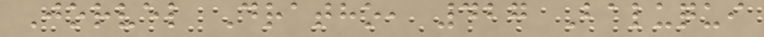Jorvel Dratho, 427 Baluqui
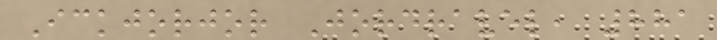Ickjorjor Jordravel, 881
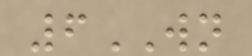6WN
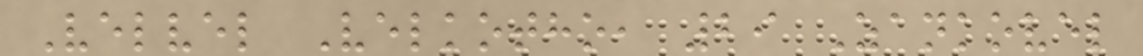Velvel Velkotho, 29 Zankovel
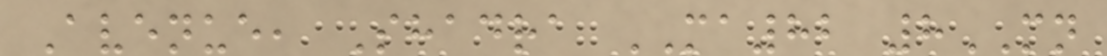Avenue, Shadra MA82 8MN
